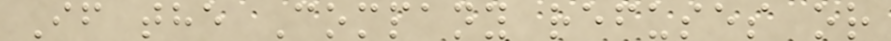If the Company refuses or
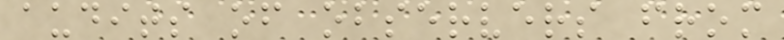audits of observers from
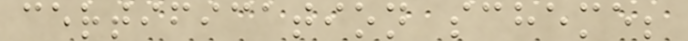certification scheme;
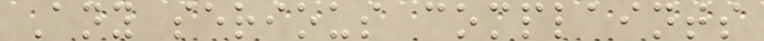Any serious complaints
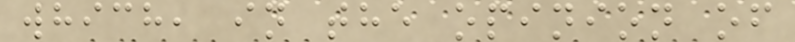which, in the opinion of
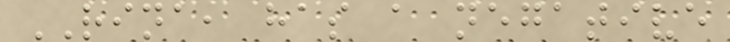RINA, has a negative
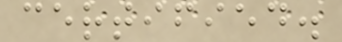certified.
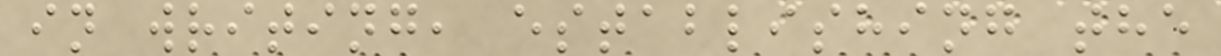in writing, establishing the
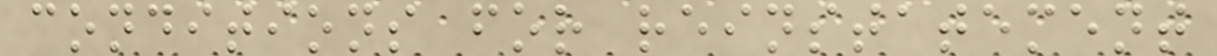conditions for reinstatement
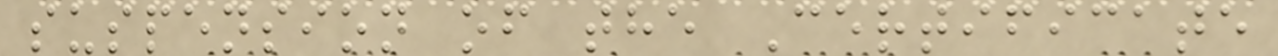suspension of the Certificate
